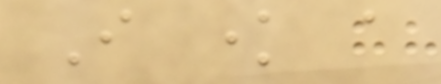I know a
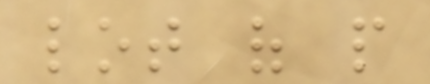lot of people
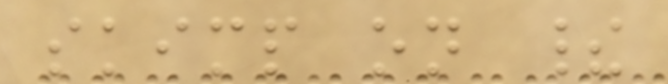skimp on their
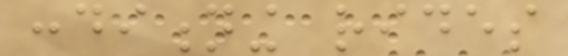conditioning rides
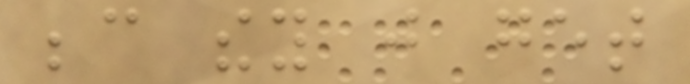because they just get
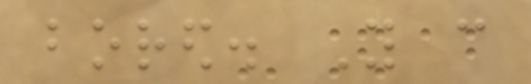bored. You can
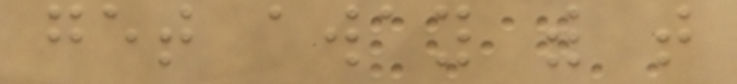get away with that
